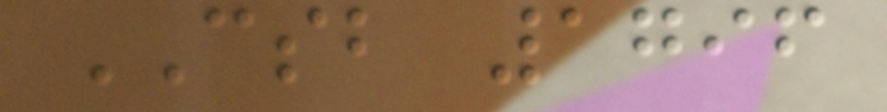CSB 1796
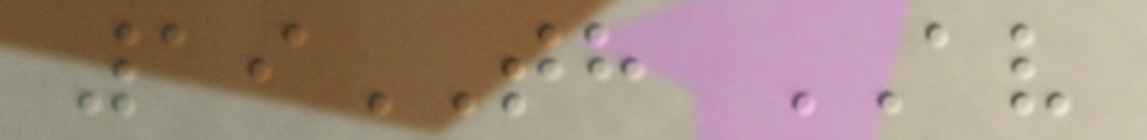19TH AV
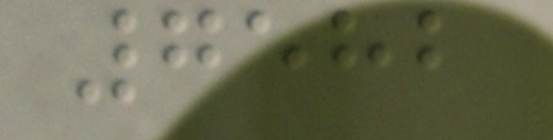7582
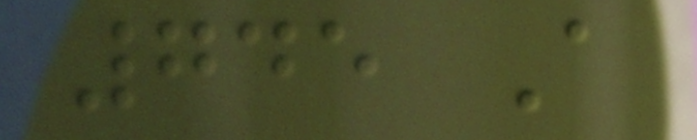745 A
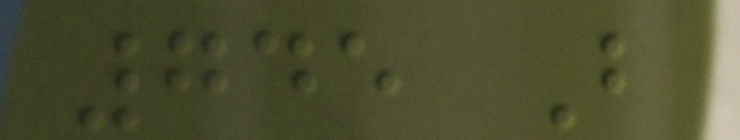745 B
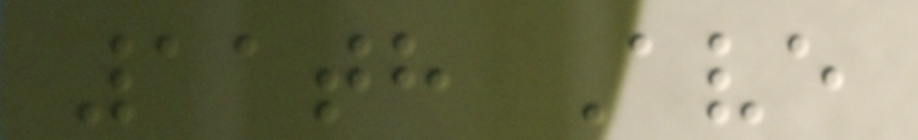11th Ave
